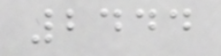2444
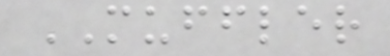MUFFLER
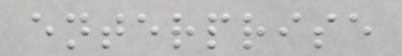enterprise
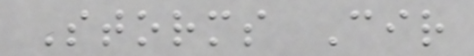Storms Cir
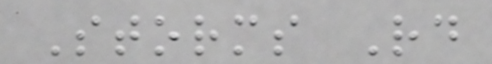Storms Rd
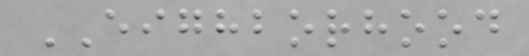EIGHBORHOOD
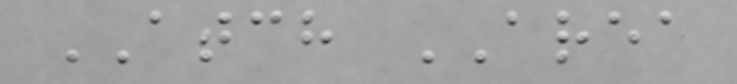ATCH AREA
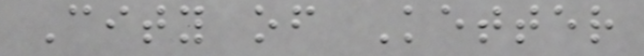City of Ketter
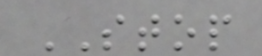STOP
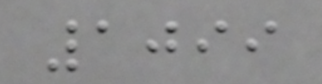1099
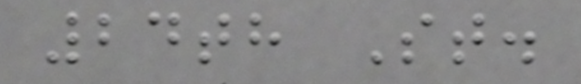24th St.
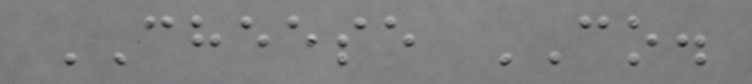CHEESE CO.
